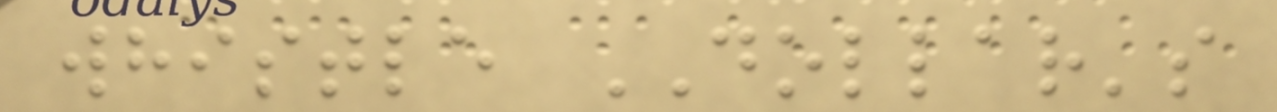whistle DOLLAR's
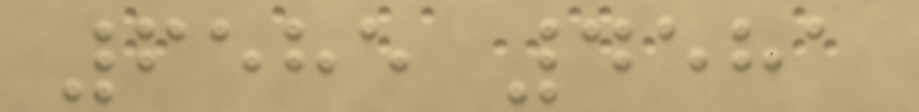6585 4581
